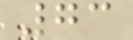73
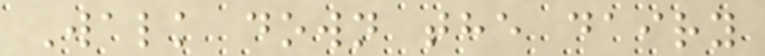Walk down the dairy
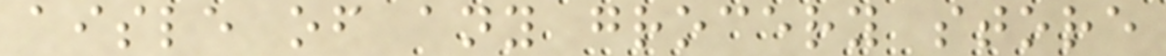aisle of any grocery store
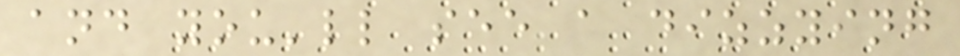and you'll see a dizzying
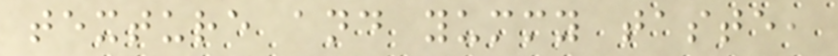texture and yummy taste,
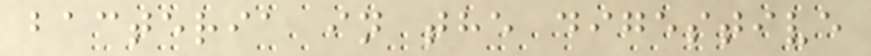bacteria in the digestive
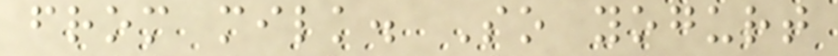from milk. So yogurt
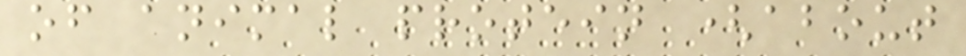of animal protein (about
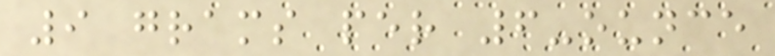9 grams per 6-ounce
